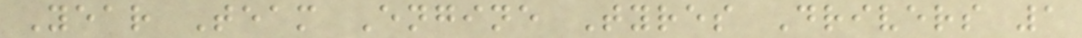Year Team Engine Tyres Drivers 1
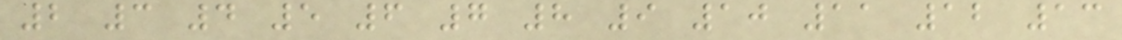2 3 4 5 6 7 8 9 10 11 12 13
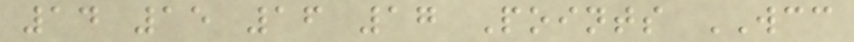14 15 16 17 Points WCC
